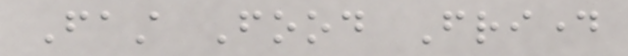Fast Food Friday
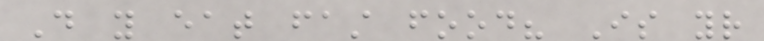Do you eat fast food? Is your
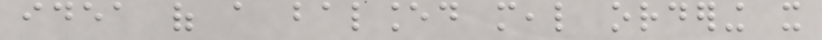idea of a balanced meal ordering it
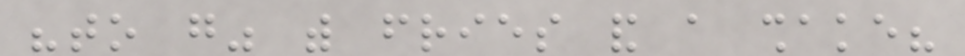"to go" with fries and a shake?
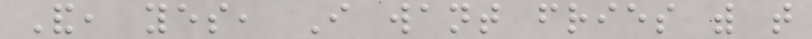And, yes, I want fries with that
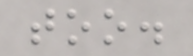too.
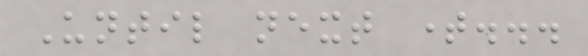Until next time...
